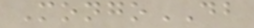MongoDB
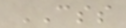CSS
